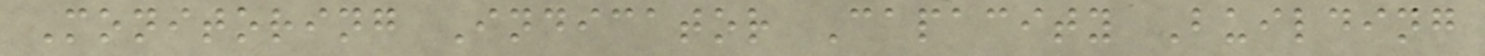Monitoring Indicator Capacity Building
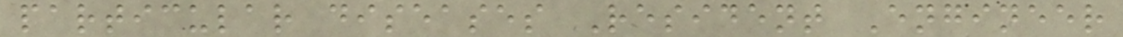particular diseases Resident Engineer
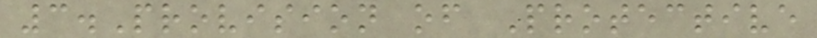3.Provision of Protective
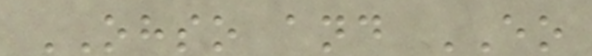OHSO and EO
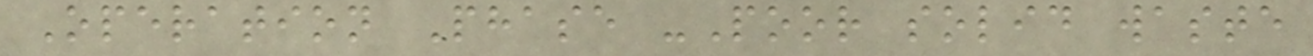Operation Phase -Poor solid waste
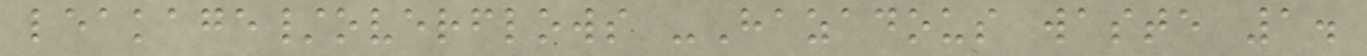leakage/overflows -Hazadous waste 1.
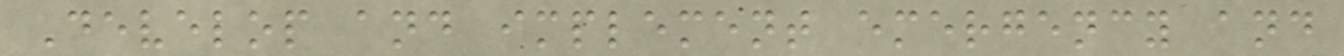Develop and implement emergency and
